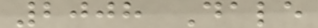2008 Dale
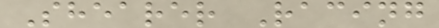Shearer Racing
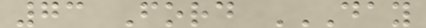73 Ford DAY
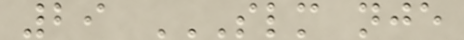29 SLM NJE
